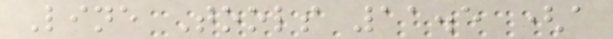Line Tools 11.5 (a
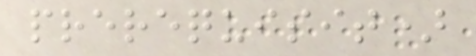prerequisit)
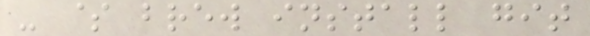- $ brew install git
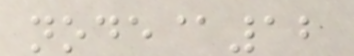node@12
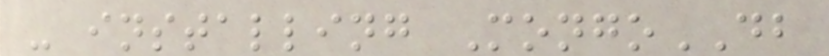- installing MongoDB
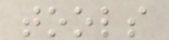tools
